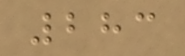283
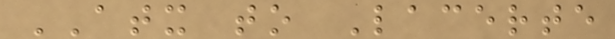ATX to Lacerte
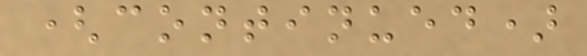(continued)
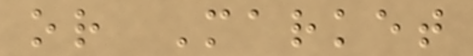or Market
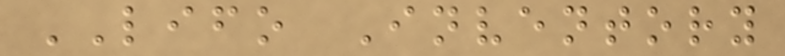LIFO Inventory
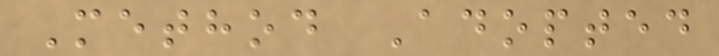Method Adopted
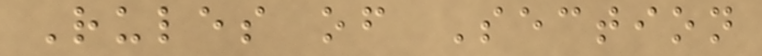Rules of Section
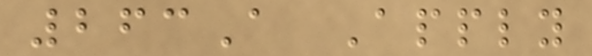263A Apply
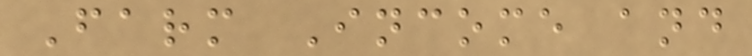Farm Income and
